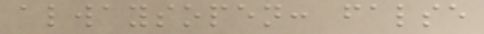alwaysopen: false
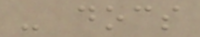- docs
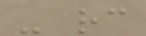- rc
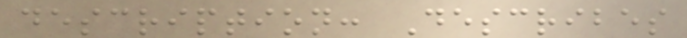description: Describes
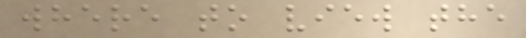where to view the
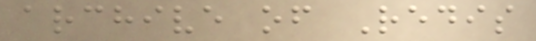archive of Redis
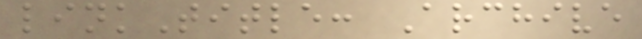linkTitle: Archive
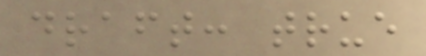draft: true
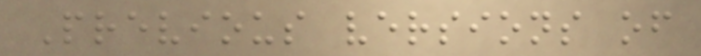Previous versions of
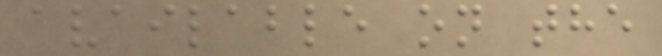available on the
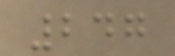247
